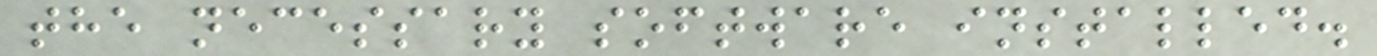the necessary software installed.
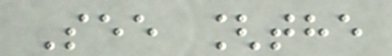See [the
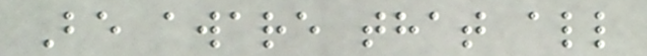Be aware that all
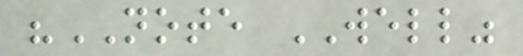"NOTE WELL"
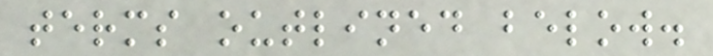terms outlined below.
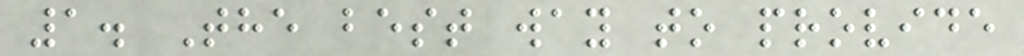1. The best way to provide
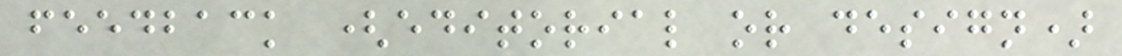feedback (editorial or design)
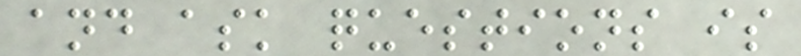and ask questions is
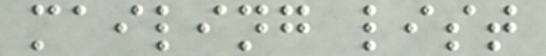mailing list
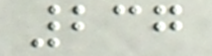237
